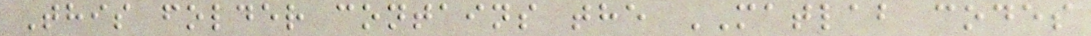This folder contains the MATLAB codes
